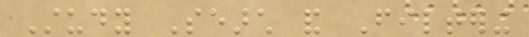Study Search and Filtering
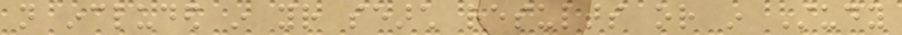not included in your search results or in Study
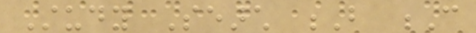Study Search B C
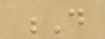D
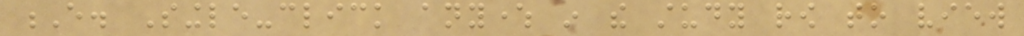E. Single-click anywhere in the study row to view
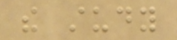the study
